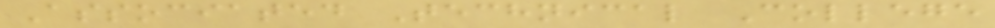Associated Technical College
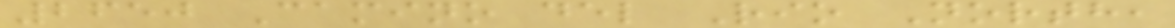2650 Camino del Rio North,
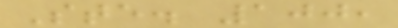Ste. 100,
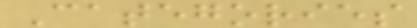Categories
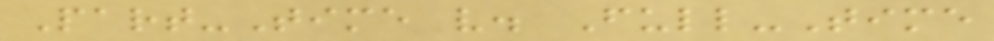Part-Time v. Full-Time
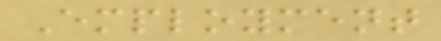Employment
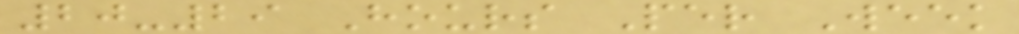20-29 Hours Per Week
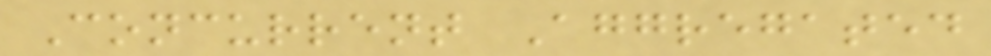Concurrent Aggregated
